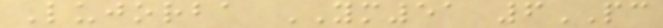Lujorba YM51 6PC
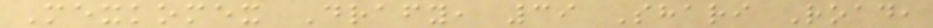Mexkomex Drafy, 39 Shari Road,
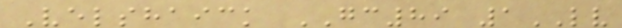Velshaick GC89 1LV
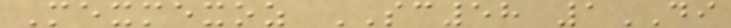Mexmexoz SC58 1DI
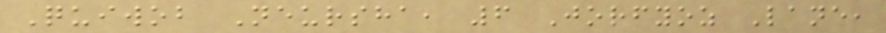Quiwob Neursha, 6 Jorfyoz Lane,
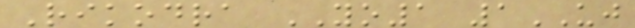Rikodra YO1 1UJ
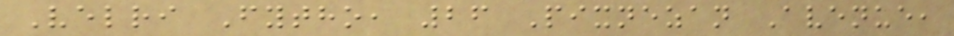Velri Fytho, 26 Pixnezan Avenue,
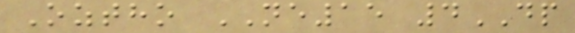Oztho NE15 4DP
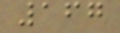167
